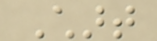Chart
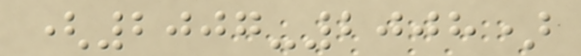(2007-2008)
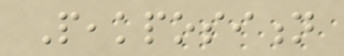Peakposition
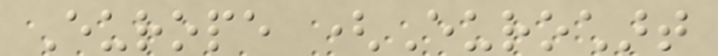Europe (Eurochart
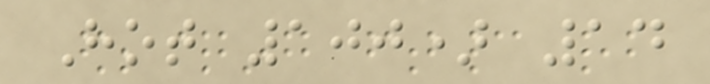Hot 100) 14
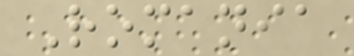Romania
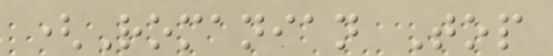(Romanian Top
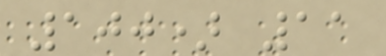100) 11
